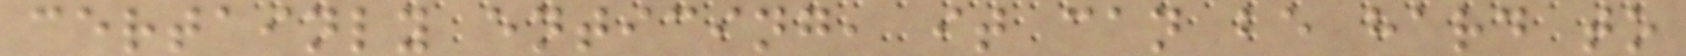certainly enticing, it can be hard to
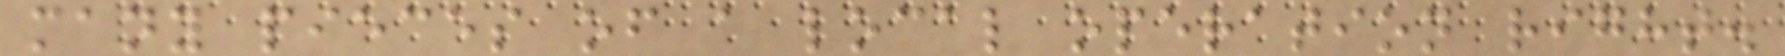many pieces of a local operation right.
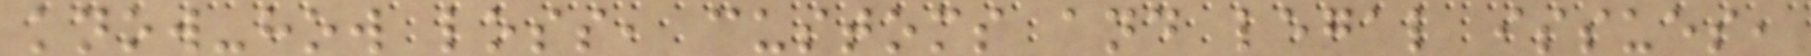know-how loss, customs and legal issues,
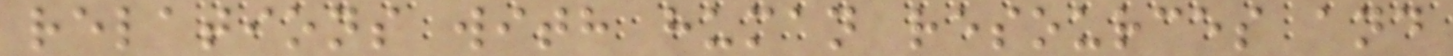relations with human resources and
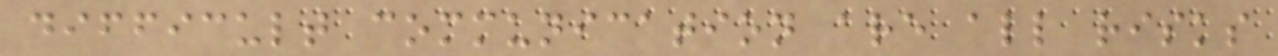difficult communication are all risks
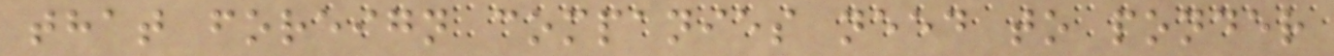that foreign companies need to ponder
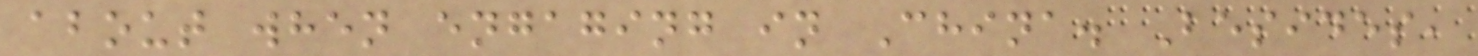about when engaging in China. Besides,
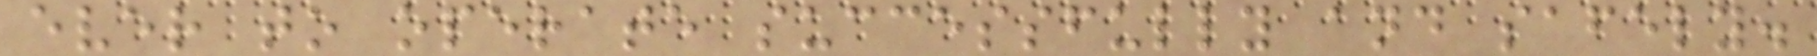ever to operate successfully and safely.
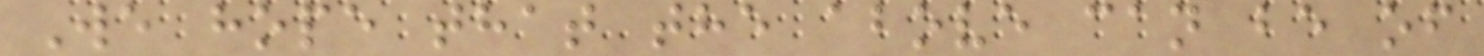We hope that the above can be of
